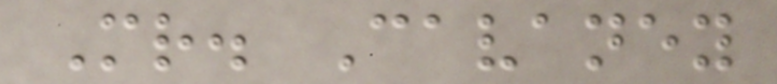Mr. Cavaney
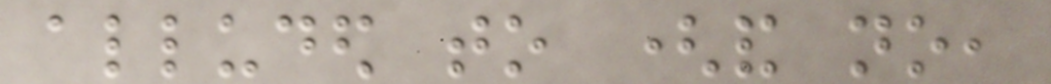alluded to (and no,
